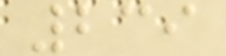239
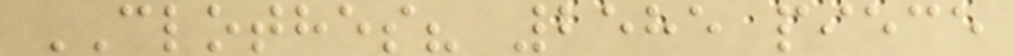CLOTHES? 2585 piece
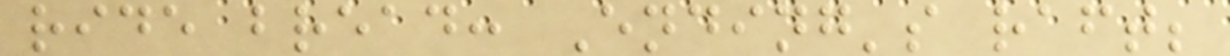ride bread: Ending's raft;
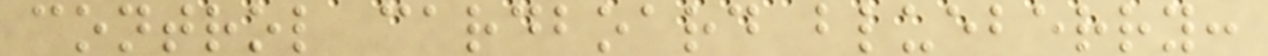control cardboard blueberry:
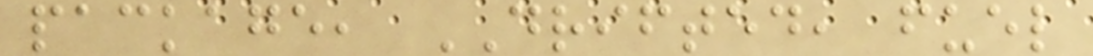package, DRIFTED, fuel
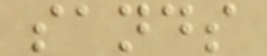sands
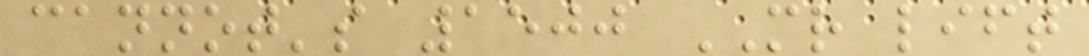cannot's 1500 MR lift
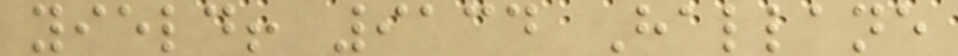yield! 9134 Hallane
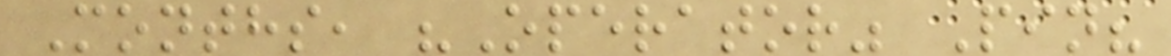Months, "Operator" Pin?
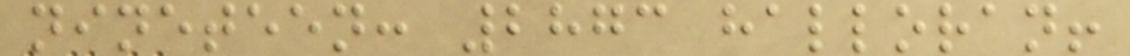nineteen: 2873 halloran!
